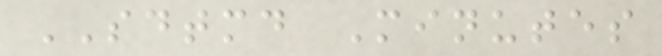SDTMD Minutes
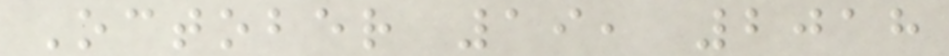October 19, 2018
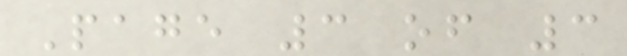Page 3 of 3
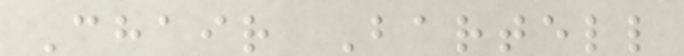Chair Bartell
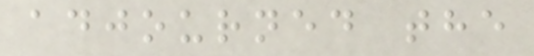adjourned the
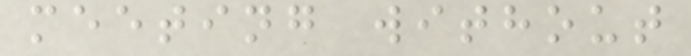meeting without
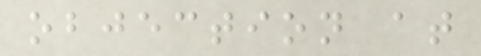objection at
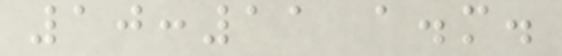10:11 a.m.
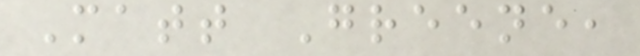Matt Greene,
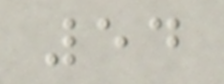54
